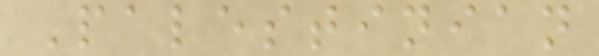Palestinian
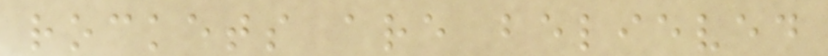rockets are believed
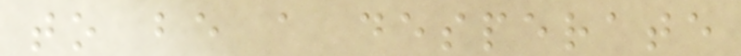to be a desperate
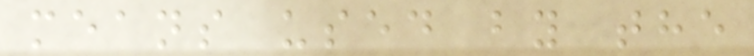means used by the
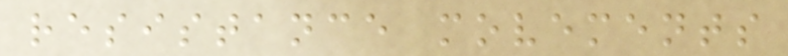resistance movements
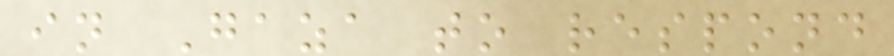in Gaza to respond
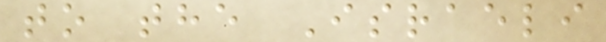to the Israeli
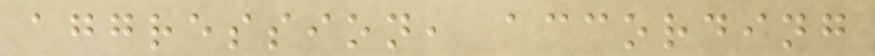aggression, according
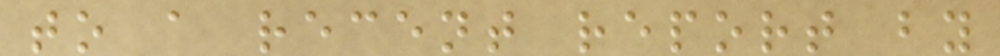to a recent report by
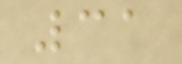31
